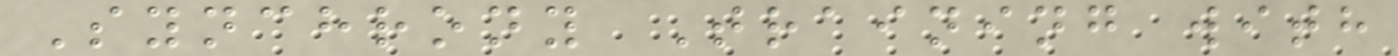Synchrony Training with
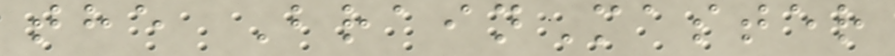the BrainMaster
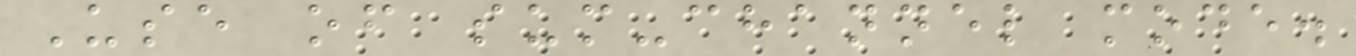Use of sum-channel mode.
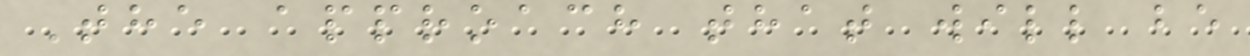The approach that will be
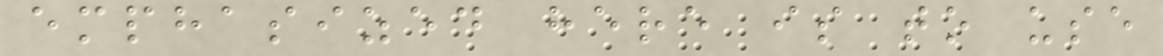emphasized here is to use
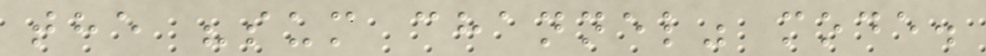the "sum channel" mode.
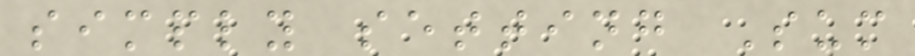simply setting Sum
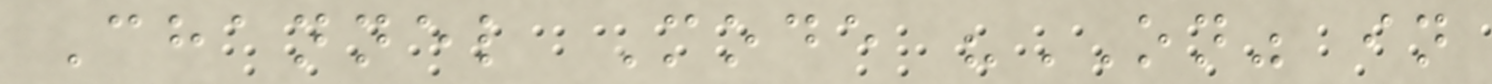Channel Mode "ON" in
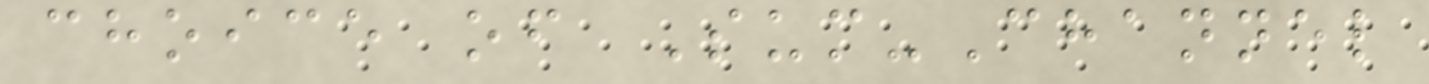choice of Sum-Channel
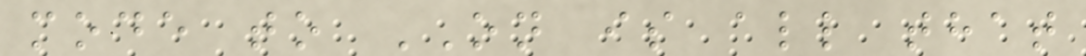mode to ON is all that
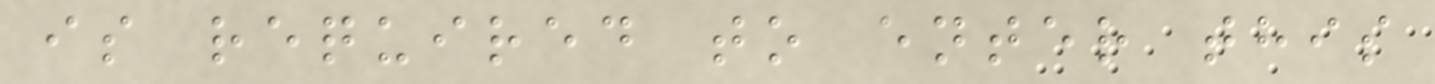is required to enter this
